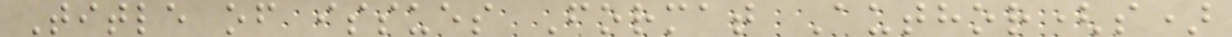Title of issues Format Author(s)
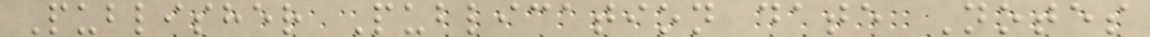Publisher Publication date Notes
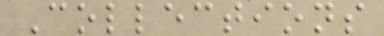Collections
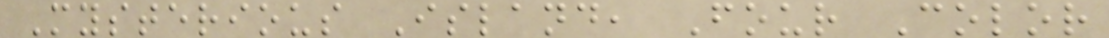Mysterious Island, Four Color
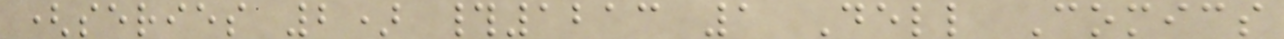(series 2) #1213 1 Dell Comics
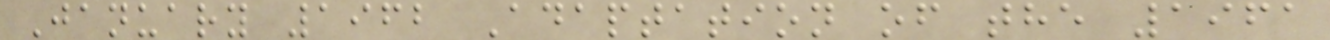January 1962 Adaptation of the 1961
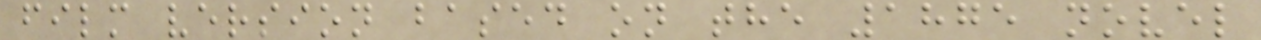film version based on the 1875 novel
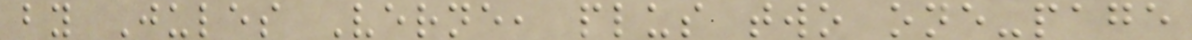by Jules Verne, plus two one-page
